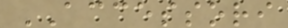ACCESSORI
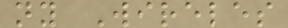ny Wireles
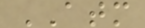ATM
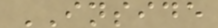INSIDE
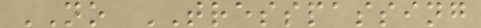NO TRESSPASSING
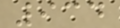934
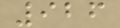926
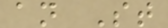an St
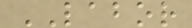LABOR
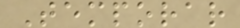Temporar
